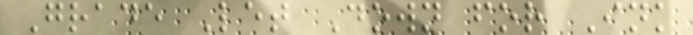Grade Let Down for Ink
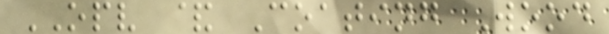OPV & Coating Wood
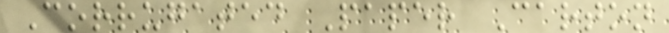Corrugated Paper Carton
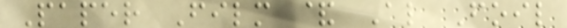Paper Film & Al Foil
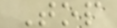Top
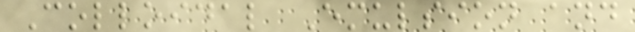Colloidal Emulsion and
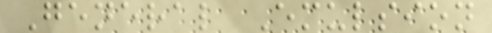General Emulsion
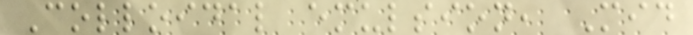Colloidal emulsion, Mid
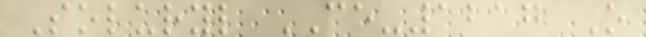Soluryl CE-1217 O
